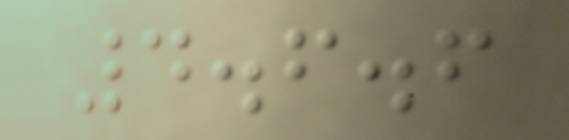4.6.6
